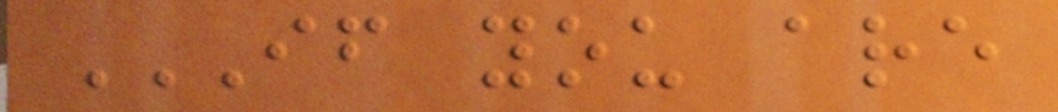IF YOU ARE
